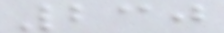230
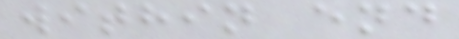within end
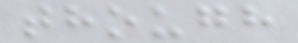though
